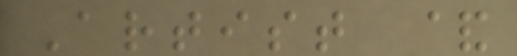Artist &
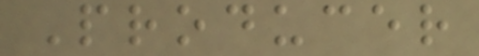Producer
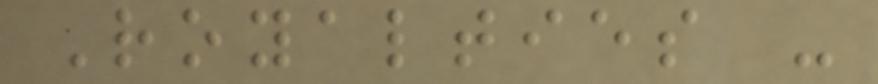Royalties -
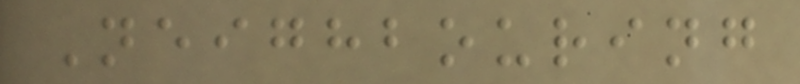Neighbouring
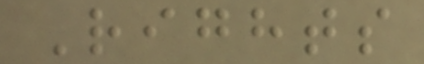Rights
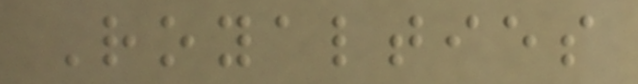Royalties
